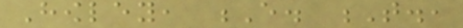Howley, E. T.,
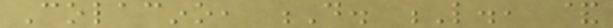Colacino, D. L., &
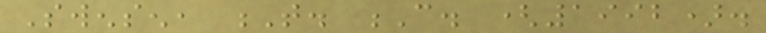Swensen, T. C. (1992).
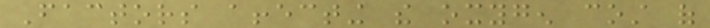Factors affecting the oxygen cost of
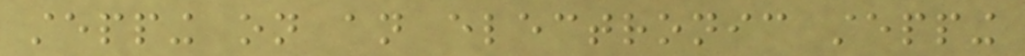stepping on an electronic stepping
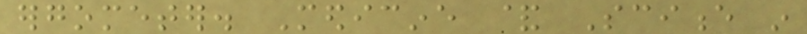ergometer. Medicine & Science in
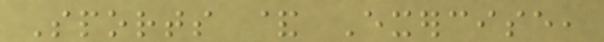Sports & Exercise,
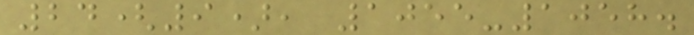24(9), 1055-1058.
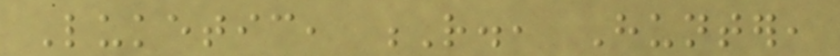Luketic, R., Hunter,
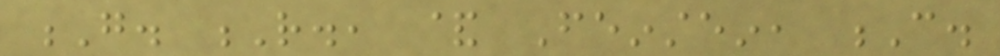G. R., & Feinstein, C.
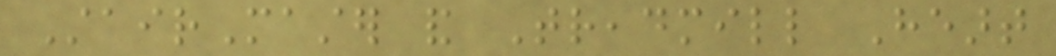StairMaster and Treadmill Heart
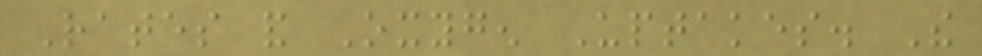Rates and Oxygen Uptakes. The
